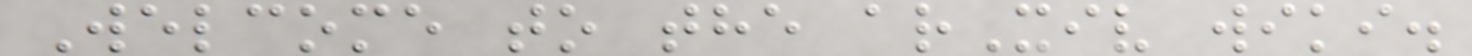Welcome to the arXiv wiki.
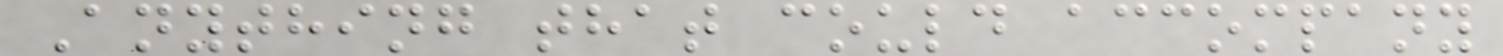Anything that could accompany
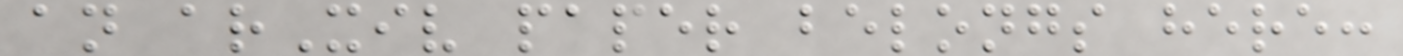an arXiv paper belongs here:
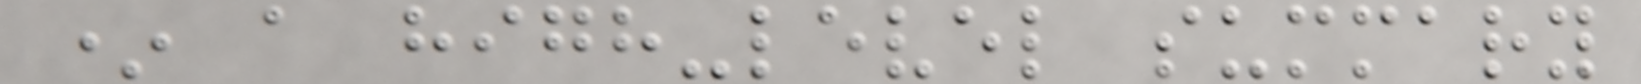* a high-level summary
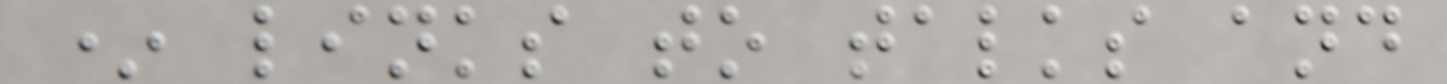* links to talks and
